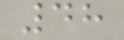48
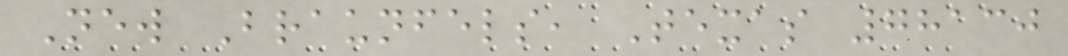New Braunfels, Texas 78130
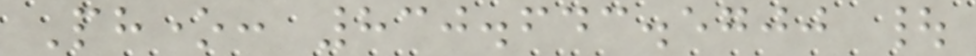Phone: 830.643.5700 |
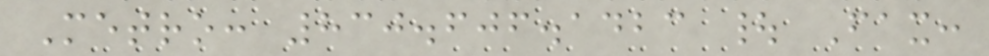Metro: 830.606.1423 | Fax:
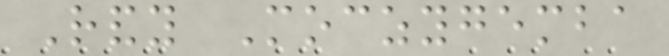Randy Moczygemba
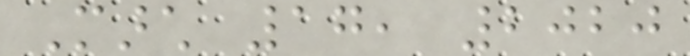March 17, 2020
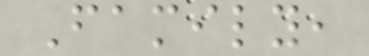Family,
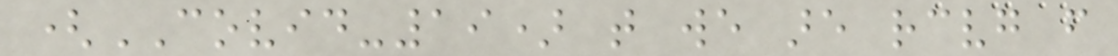(COVID-19) that we are receiving from
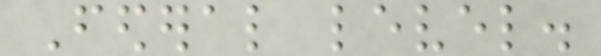Federal level.
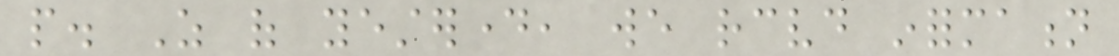people. As of yesterday, we received information
